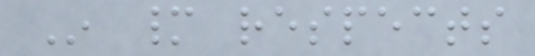In many respects
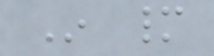In many
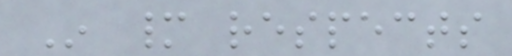In many respects
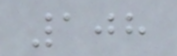108
